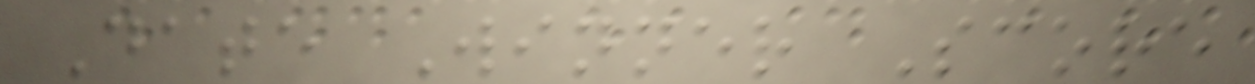Date Winner Score
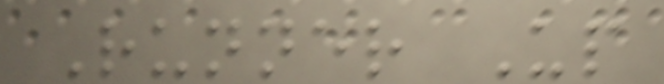Runner Up
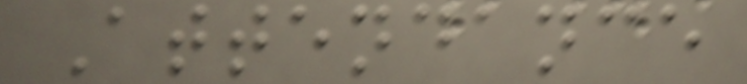Attendance
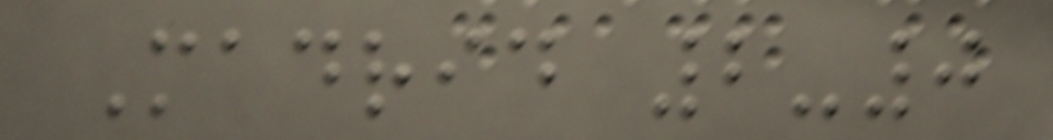Madrid 2-0
